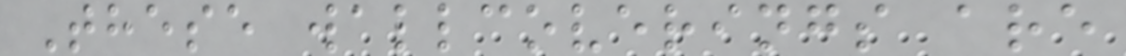These wallcoverings are
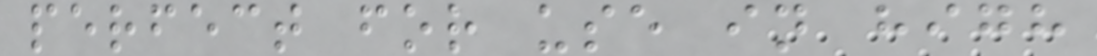perfect for use in high
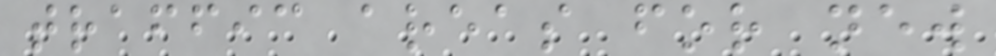traffic areas for new
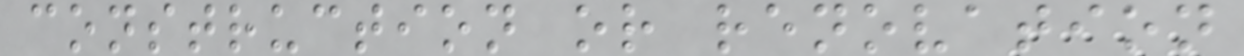construction or renovation
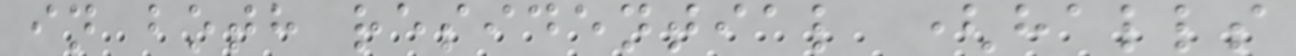in both residential (halls
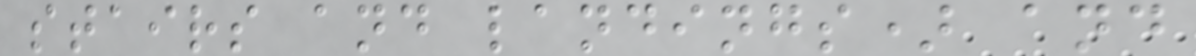stairs and landings) and
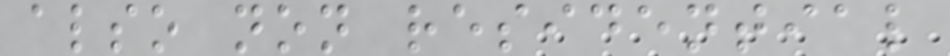also non residential
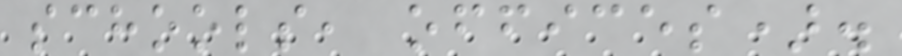schools, offices).
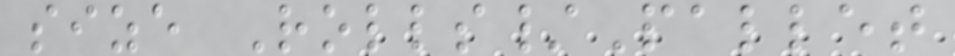size Rolls/Pallet
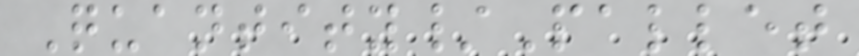Quantity/Pallet
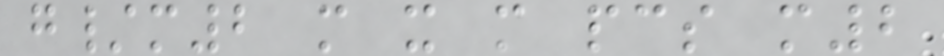g/m2 m x m pcs m2
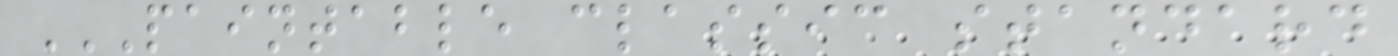PAINTABLE CLASSIC STANDARD
